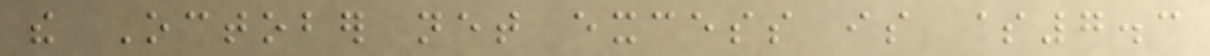the October net excess is $7.3
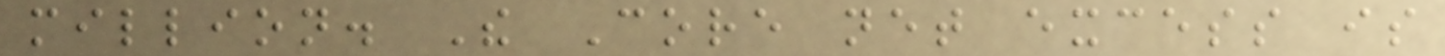million. The Core net excess is
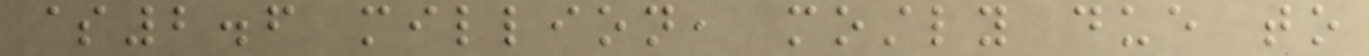$2.6 million, mostly due to
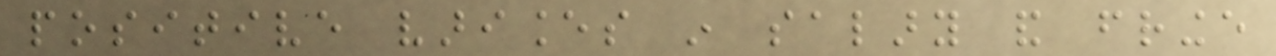positive variances in salary and fringe
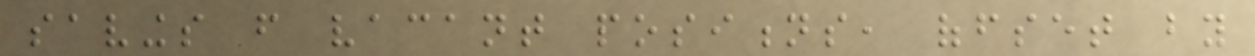savings from vacant positions, offset by
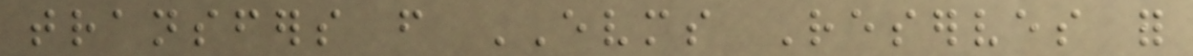transfers from EVMS Reserves for
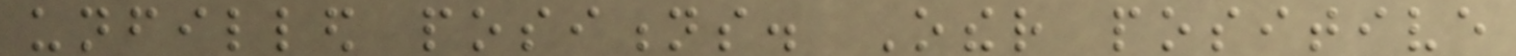unfilled positions. Other positive
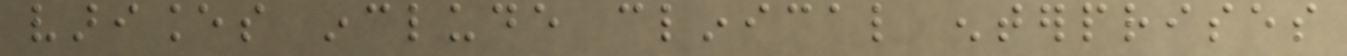variances include clinical enterprises
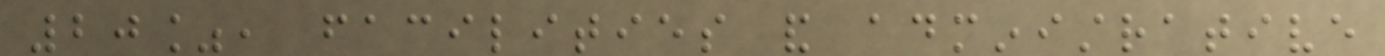20%, facilities and administrative
